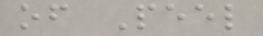of Peel
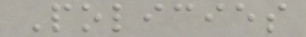Policies
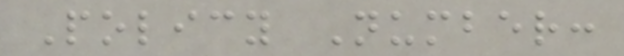Policy Number:
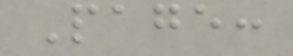Page:
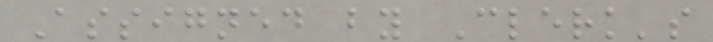Assigned by Clerk's
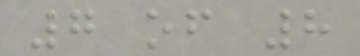7 of 8
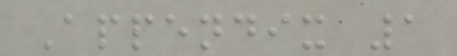Appendix 1
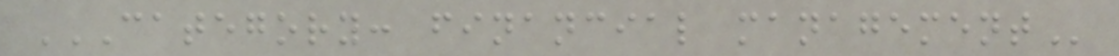CATEGORY: FINANCIAL MANAGEMENT
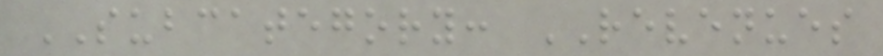SUBCATEGORY: REVENUES
